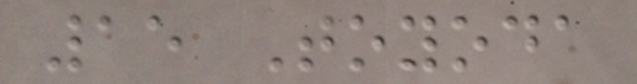15 Toyoda
